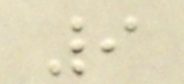9
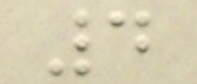4
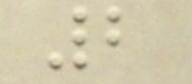2
